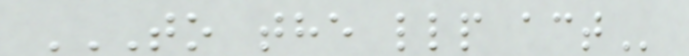TO THE LLP ACT
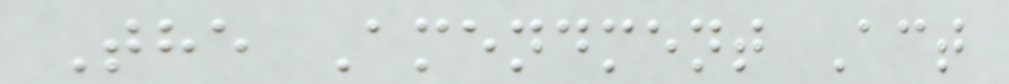The Amendment Act
